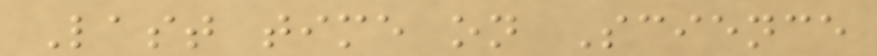Last time on Science
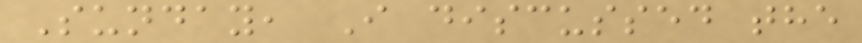Sunday, I discussed the
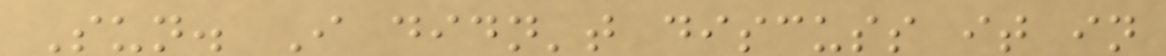Sun. I didn't discuss it in
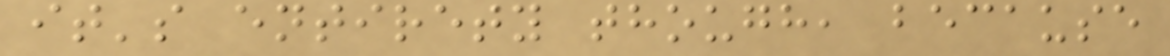it's entirety though, because
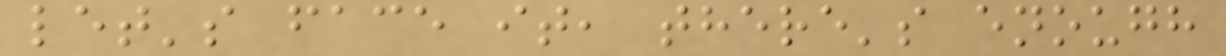let's face it, there's enough
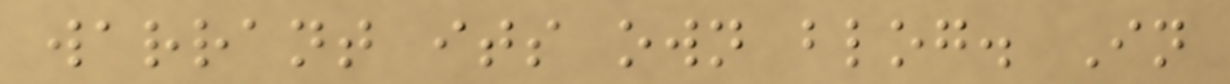warrant its own blog. In
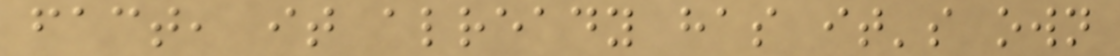fact, it already has it's own
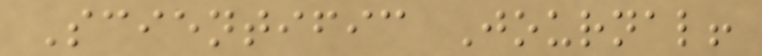Scientific Journal!
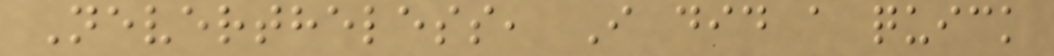Nevertheless, I did a quick
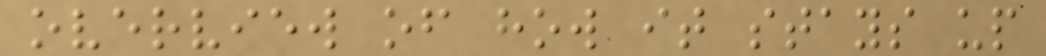overview of how it stays up
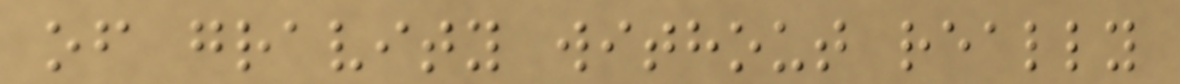of gravity without really
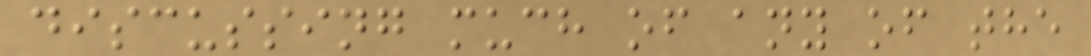discussing much of any of the
